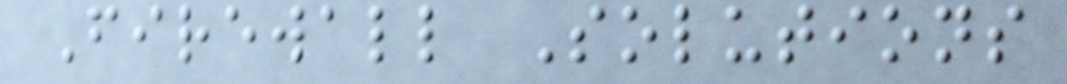Firewall Solutions
